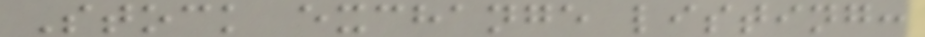Stock exchange listing:
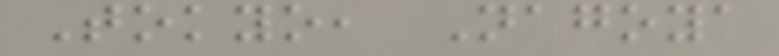Tokyo, Nagoya
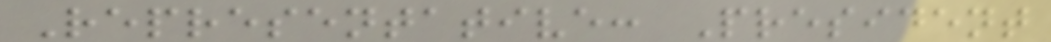Representative: President
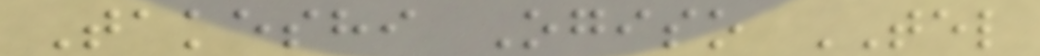Takeshi Ogiso TEL
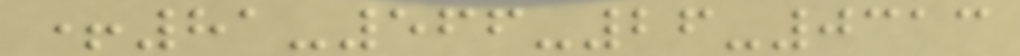+81-566-26-0313
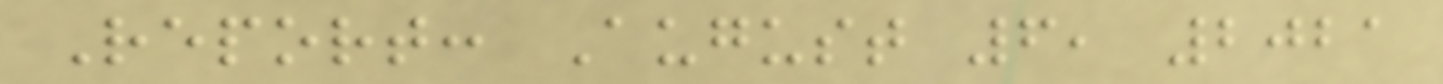Report: August 6, 2021
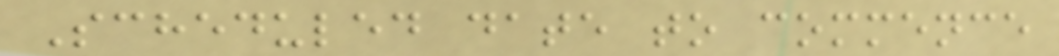Scheduled date to commence
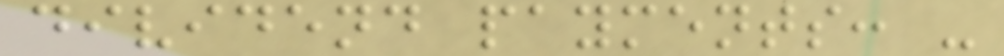dividend payments: -
